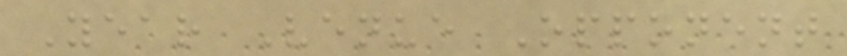Year Venue Opponent
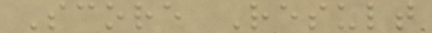Score Result
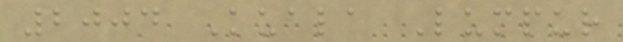2004 Kuala Lumpur
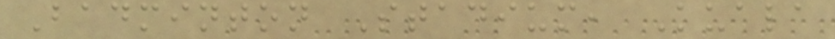Badminton Stadium, Kuala
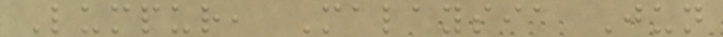Lumpur, Malaysia Jun
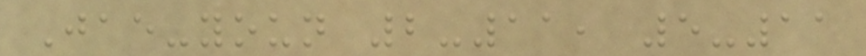Jae-youn 2-11, 5-11
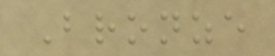Bronze
